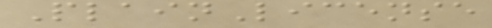PlainLicense
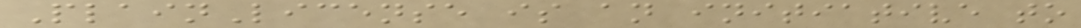PlainLicense is an initiative to
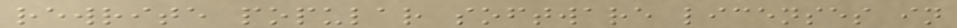rewrite popular software licenses in
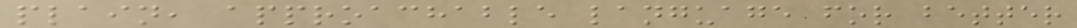plain, approachable language for better
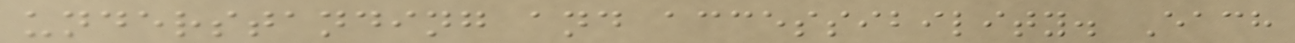understanding and accessibility. Each
